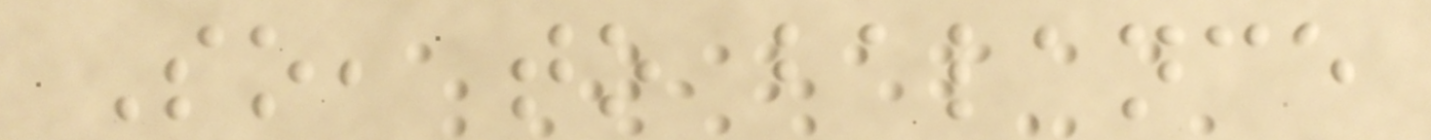So, to balance
